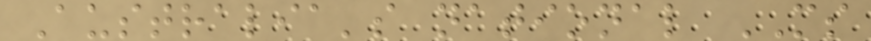Australia's national MS
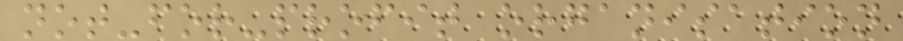not-for-profit organisation
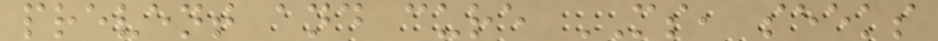prevent and cure MS, seeks
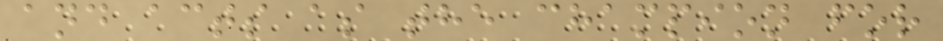and acts as the champion for
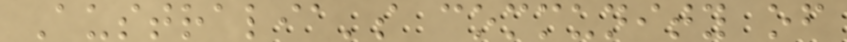Australia's community of
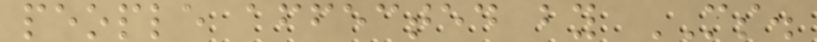people affected by MS.
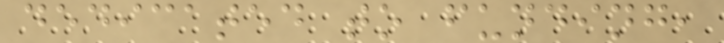dedicated to funding,
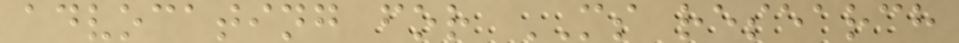advocating for MS research
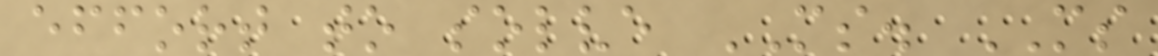effort to solve MS. MS
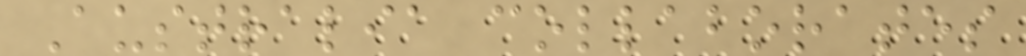Australia collaborates
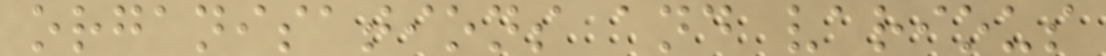organisations and various
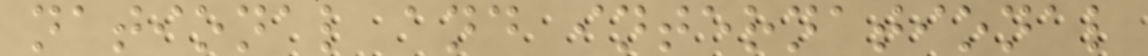national and international
